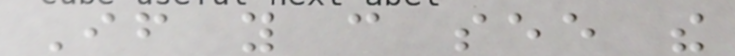If you can see the
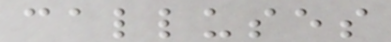calluses
